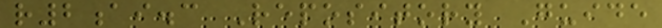r2ai.c Repository Guide
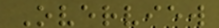Overview
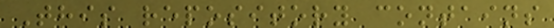This repository contains
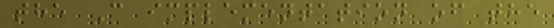the C implementation of the
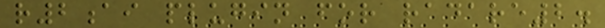r2ai plugin for radare2.
